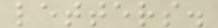letters.
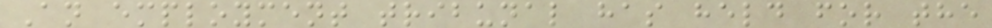An employment tribunal has held for the
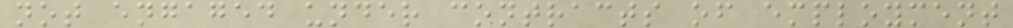not engaged under contracts of employment
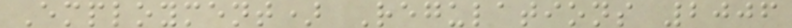Employment) Regulations 2006
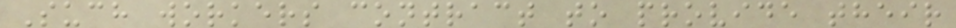Such workers contract to provide their
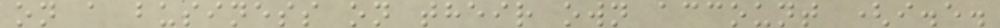on a business on their own account (i.e.
